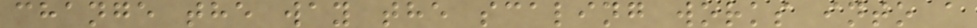change the way the scaling works into a
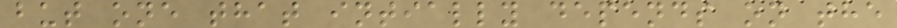but one that intially depends on the
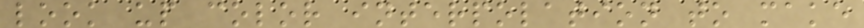look up color interpolation to make
